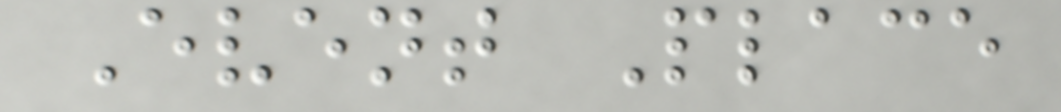Event Place
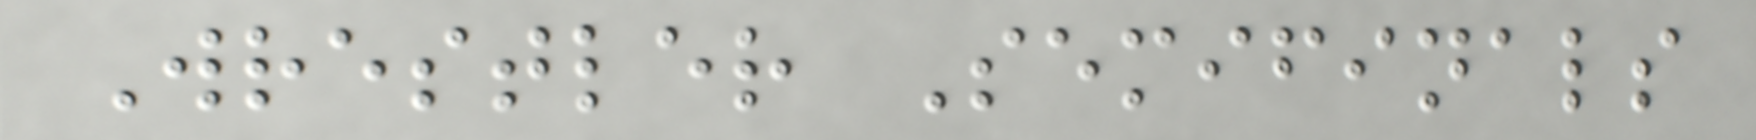Wrestler Semifinals
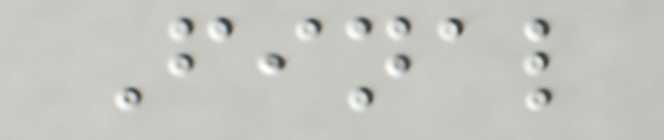Final
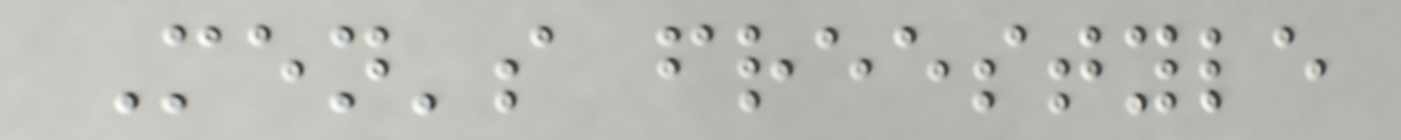Men's freestyle
